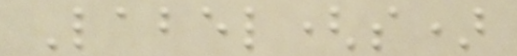Label(s)
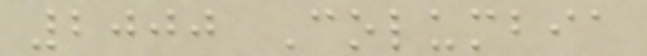2000 Columbia
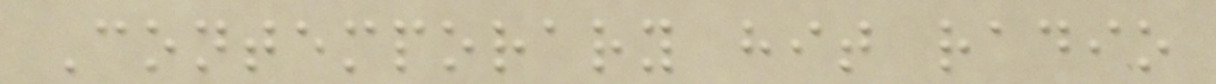Contemporary hit radio
